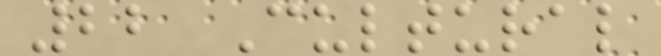22 Cultural
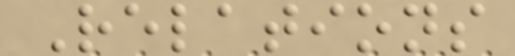Relations
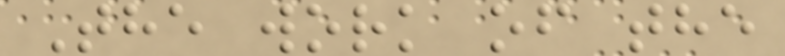The work of the
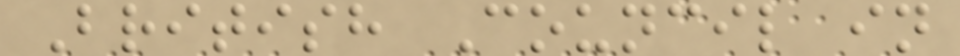British Council in
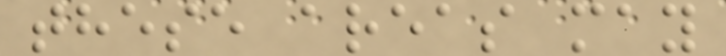these areas may
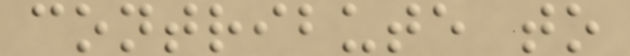contribute to
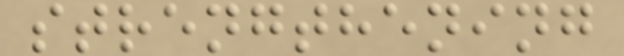strengthening
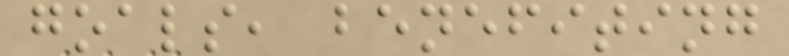goals, benefiting
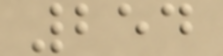254
